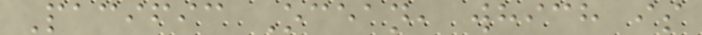Pacific Ocean, which is
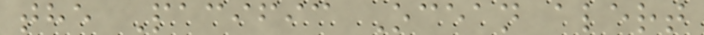the Pacific Ocean alert
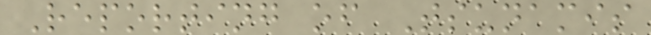Reporting of Tsunamis
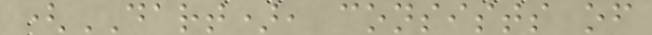(DART), consists of
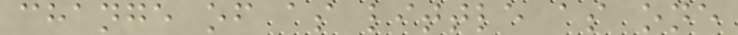change of as little as one
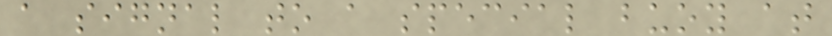a signal to a special buoy at
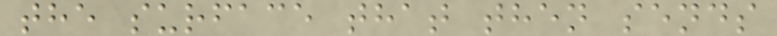the surface that then sends
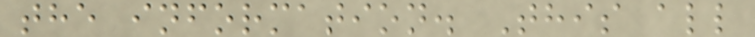the information. This all
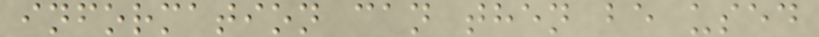information can then be used
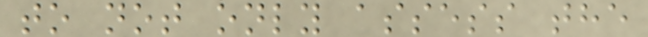to not only assess the
